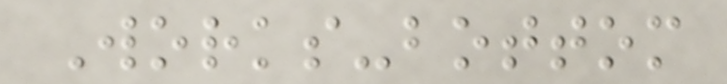Works-bottom
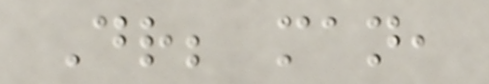Dr; man,
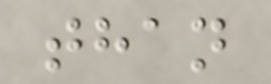than
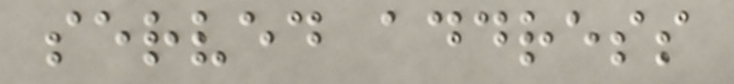served address
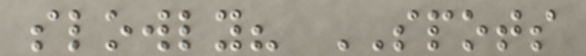slowly? SPOTS
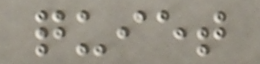quiet
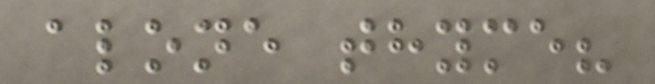alone thyme?
